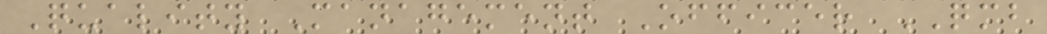Quality Management Officer QMB
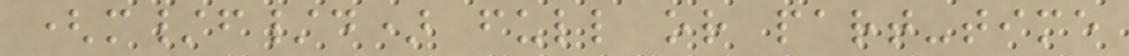(m/f/d) full or part-time
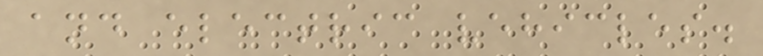and electric vehicles.
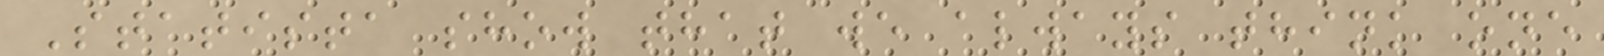Statista show that we always think one
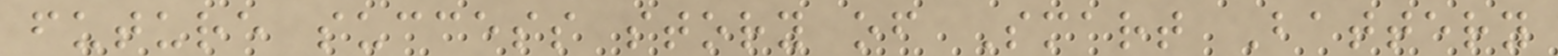future success story of Smart Battery
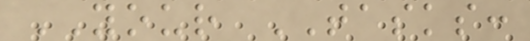YOUR TASKS:
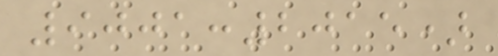9001:2015)
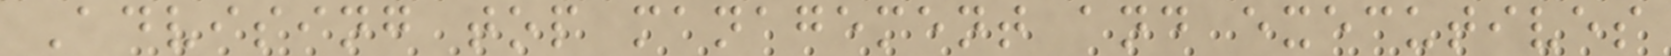Advising top management and executives
